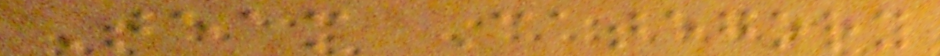Team Category
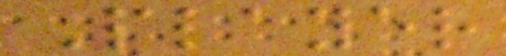Player
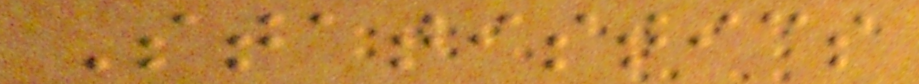Statistics
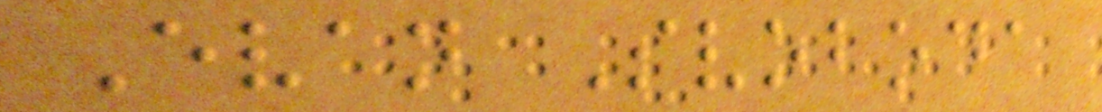Evan Svoboda
